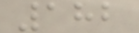182
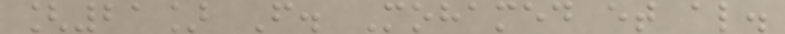[21] F. Mohamed et al.
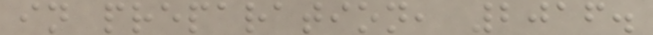in preparation, 2016.
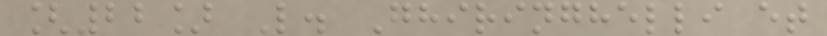[22] L. Ghiringhelli et
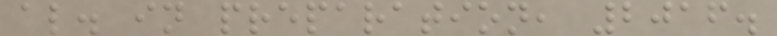al. in preparation, 2016.
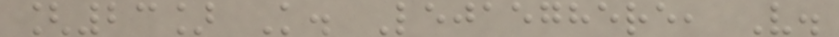[23] K. Lejaeghere, V.
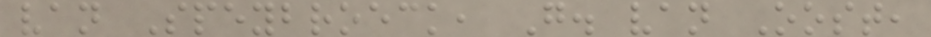van Speybroeck, G. van Oost,
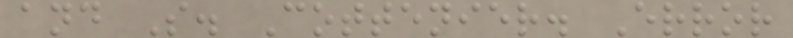and S. Cottenier. Error
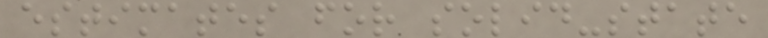estimates for solid-state
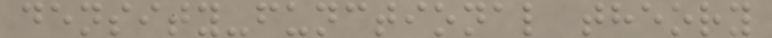density-functional theory
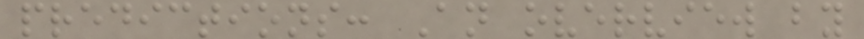predictions: An overview by
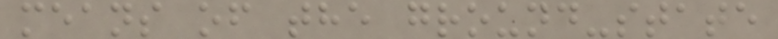means of the ground-state
